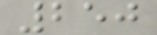250
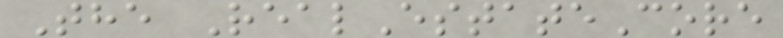The RealEstateCore
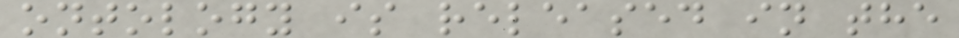ontology is released in the
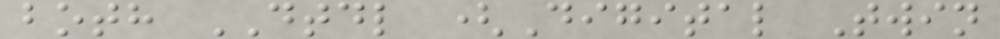both DTDL (Digital Twin
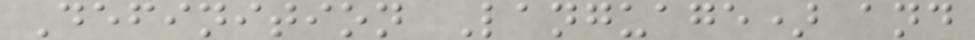Definition Language) and
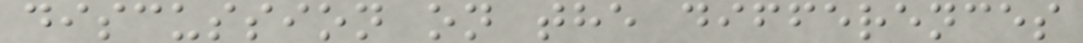discussion on the differences
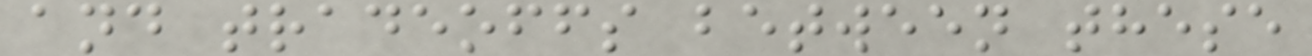and tradeoffs between these
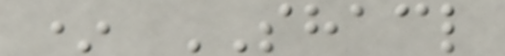* SHACL
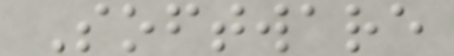Software
